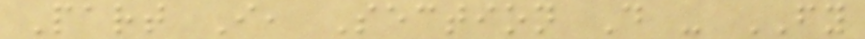Part I, Section D - FY
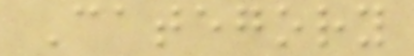Category
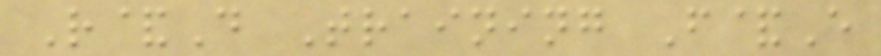R&D Training F&E
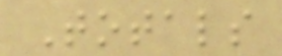Totals
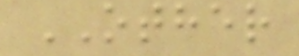OTHER
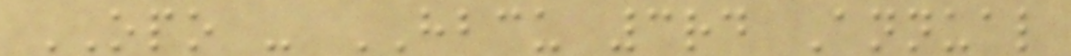OPO - HBCU 3rd Annual
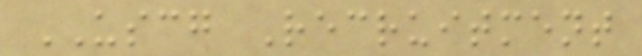USCG Recruitment
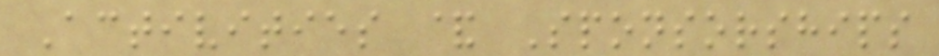Activities & Sponsorships
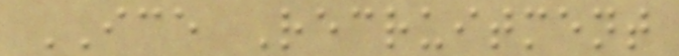ICE Recruitment
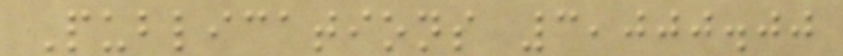Publications 3,000.00
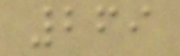269
